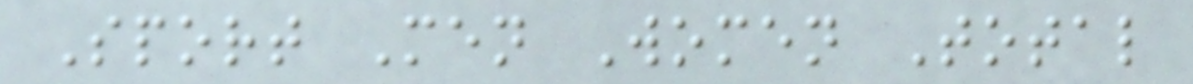Sport Men Women Total
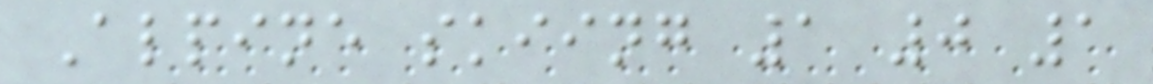Alpine skiing 1 0 1
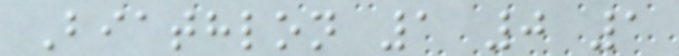Biathlon 1 0 1
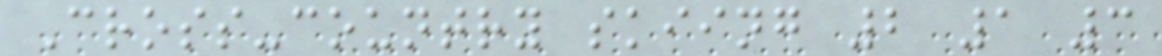Cross-country skiing 2 1 3
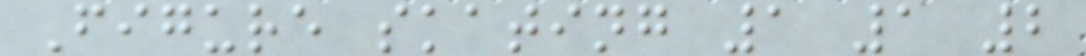Figure skating 1 1 2
